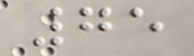75
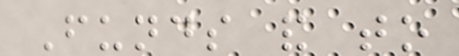Funds and to
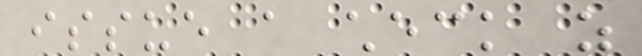issue a check as
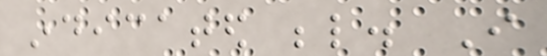indicated below. I
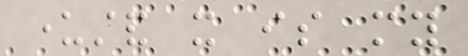understand it is my
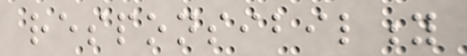responsibility
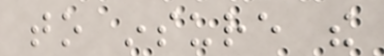to insure the
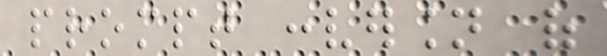prompt conversion of
